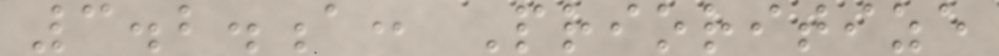3.2.a: Prioritize
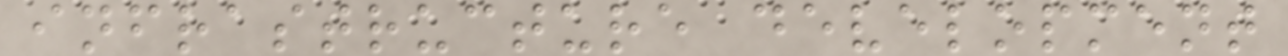infrastructure development
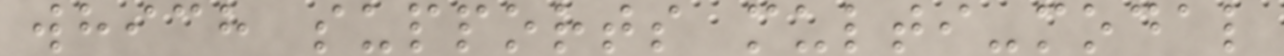which supports multi-modal
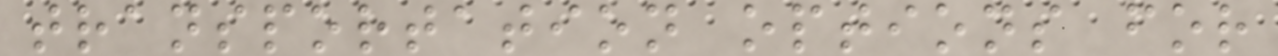transportation options for
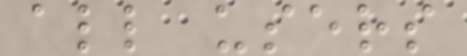all users
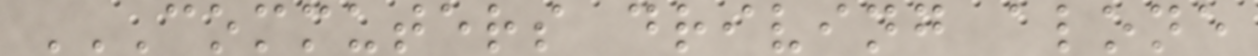COMMUTERS DRIVING ALONE
